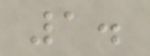1.
